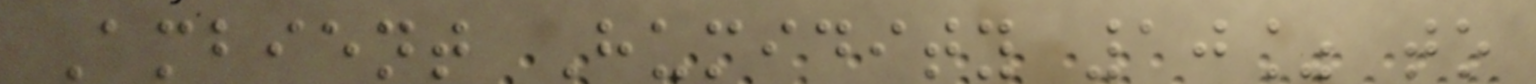Ambient Humidity 10% to
